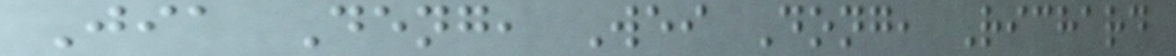Jia Deng, Wei Dong, Richard
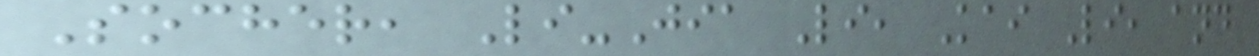Socher, Li-Jia Li, Kai Li, and
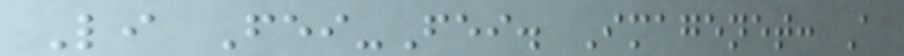Li Fei-Fei. Imagenet: A
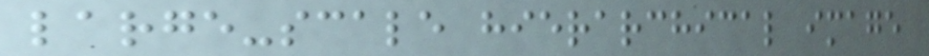large-scale hierarchical image
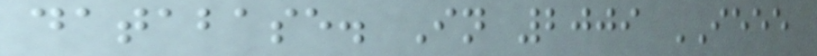database. In 2009 IEEE
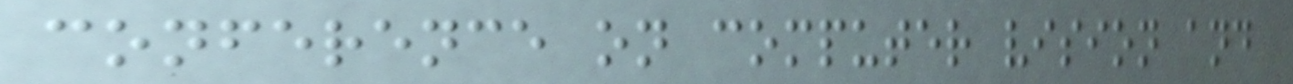conference on computer vision and
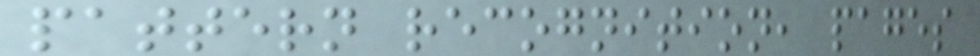pattern recognition, pages
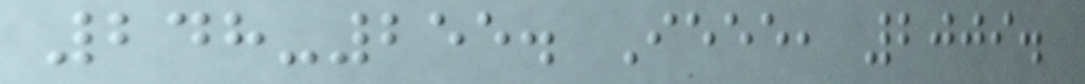248-255. Ieee, 2009.
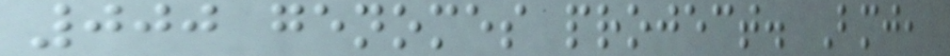000 genomes project. Bmj,
